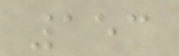153
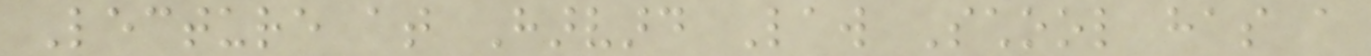Lecture at Harvard Law School has a
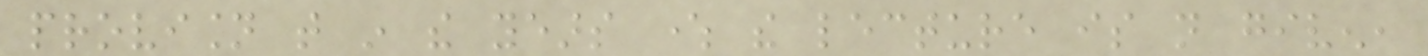provision that in the years where the lecture is not given,
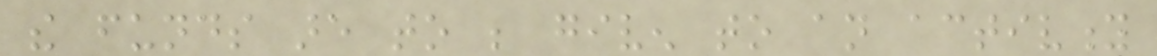the funds are to be given to an activity
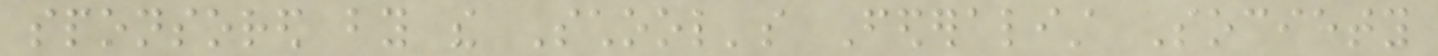sponsored by the School's Federalist Society
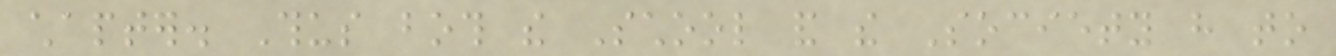chapter. Thus both the School and the Society have to
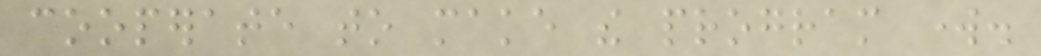cooperate to make the program work.
